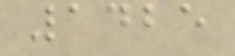1425
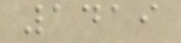1419
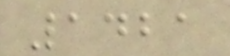1421
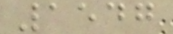1547
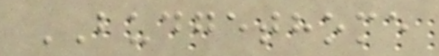BUDGETHOME
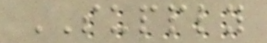SUPPLY
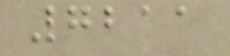7211
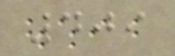409
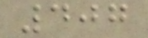407
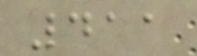411
